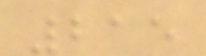215
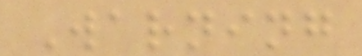Warning
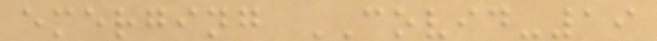emerging COVID-19
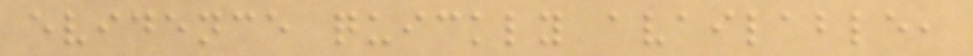evidence quickly available,
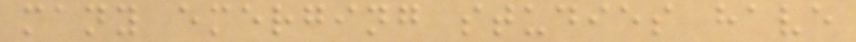many emerging studies have
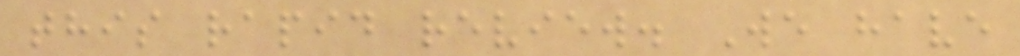this rapid review. We have
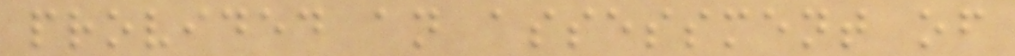provided an assessment of
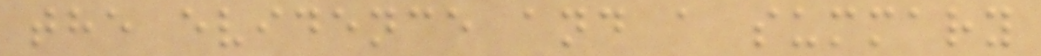the evidence and a summary
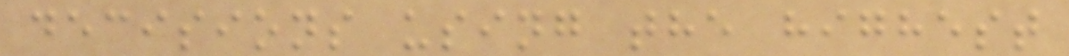decisions using the highest
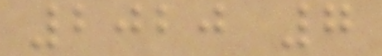2020 7
